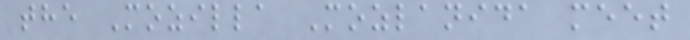the Mozilla Mozlanida meet
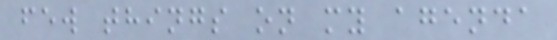few things on my agenda
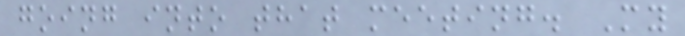going into that meeting. My
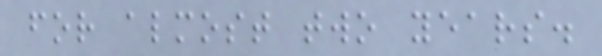for almost two years.
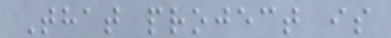That project is
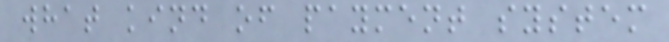what kind of payment system
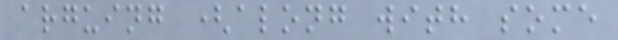arguing (along with some
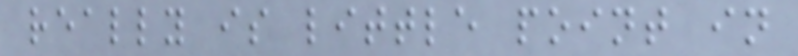really is little point in
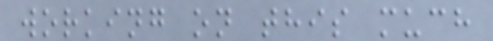working on this much
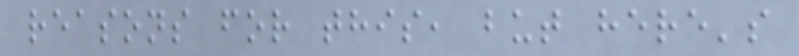reasons for this, but here's
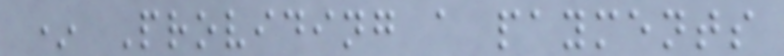* Providing a payments
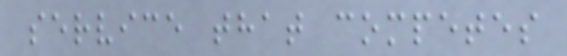service that competes
